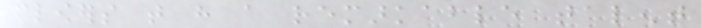flowers that have a remarkable talent
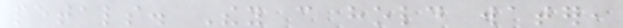petals. They can hold water,
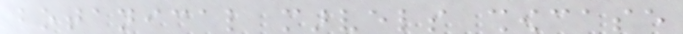botanical marvels showcase
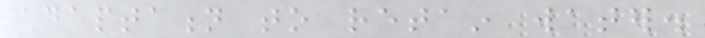adaptation to retain water.
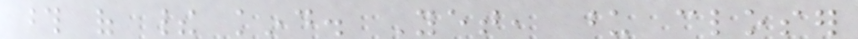those of their kind. Yet, upon closer
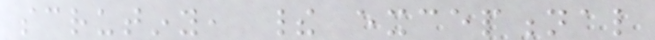scrutiny, their exceptional
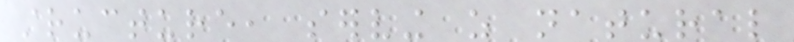structure, serving as natural
